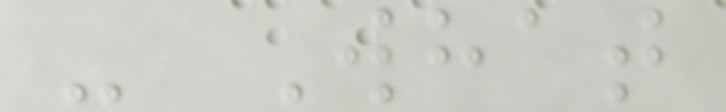- What
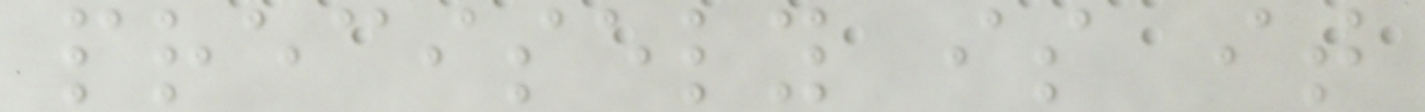precisely is it
